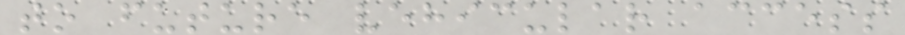to future vehicular access
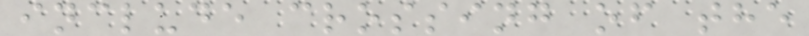include crossing of the
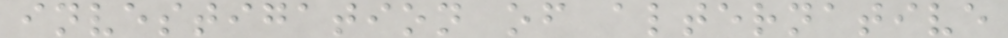investigation of alternative
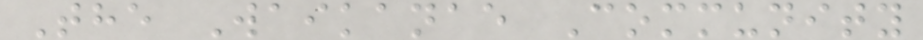The Waikanae Community
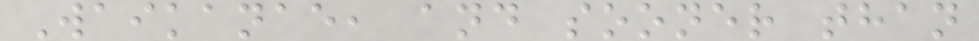Waikanae, and sooner than
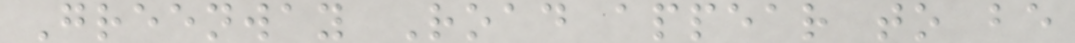Greenway Road appear to be
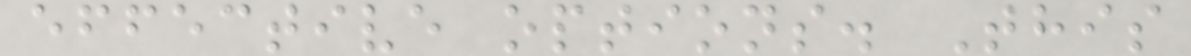effective options. This
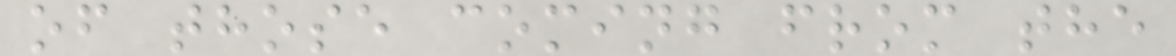of those coming from the
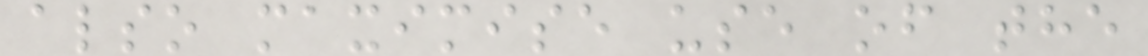also maximise use of the
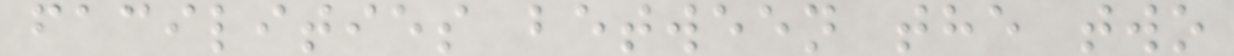facilities between the two
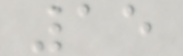15
